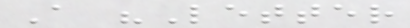A "Letter
